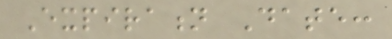Expiration Date:
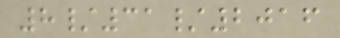8/31/2016
